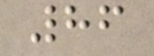86
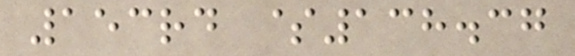153rd $138.37
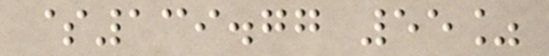$139.77 55%
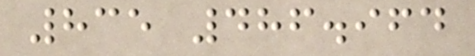835 486.964
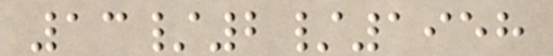13/2/1958
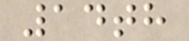14th
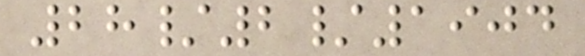28/2/1904
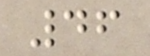46
